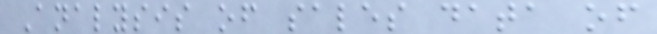Analysis of sales data of
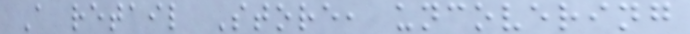A retail Store, uncovering
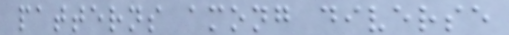patterns among diverse
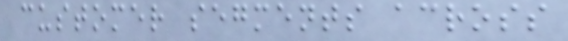customer segments across
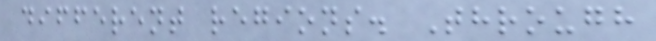different regions. Through
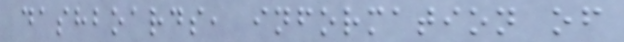dashboards, information of
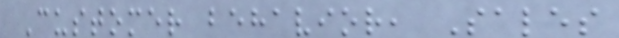Customer behavior, Sales
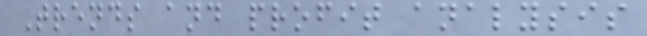Trends and profit analysis
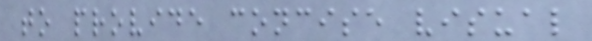to provide concise visual
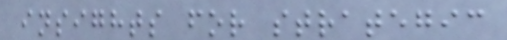insights for strategic
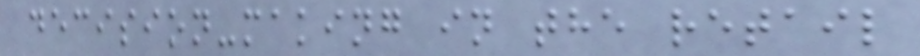decision-making in the retail
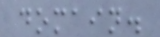domain.
